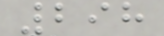298
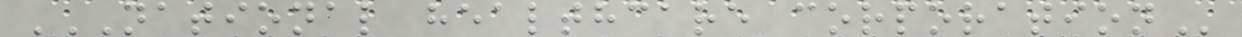NATIONAL HEALTHCARE CORPORATION
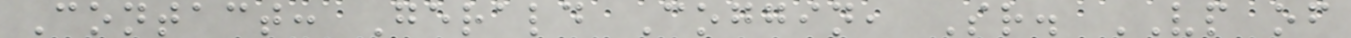Contact: Gerald Coggin, Sr. VP of
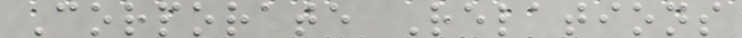Corporate Relations
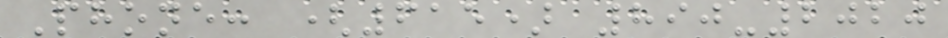Phone: (615) 890-2020
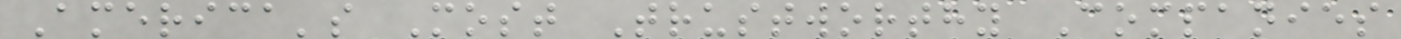America's Most Trustworthy Companies
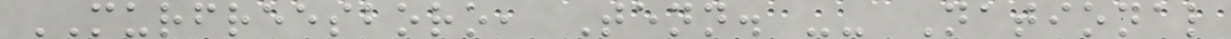MURFREESBORO, Tenn. -- National
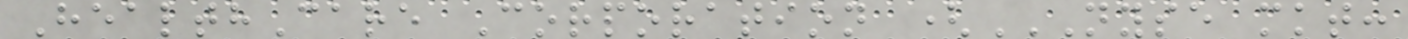HealthCare Corporation (NYSE MKT:
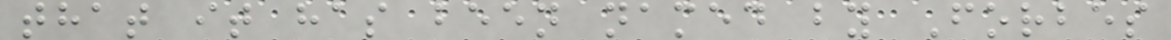that it has been named by Forbes
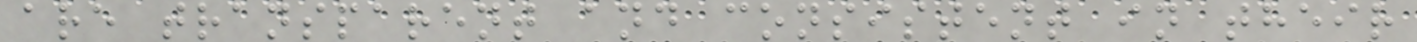are transparent and consistent in their
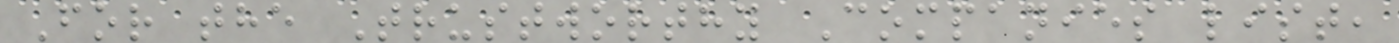For the Trustworthy Companies list,
